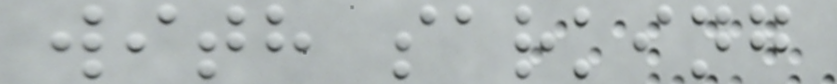with sarking
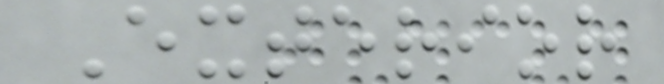Exterior
